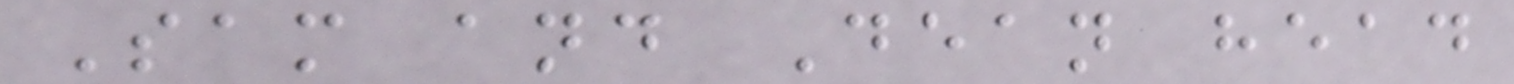Sam and Dean head
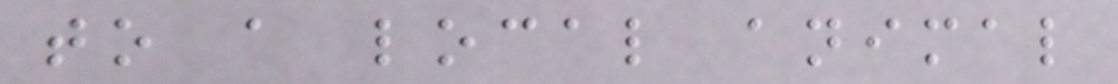to a local animal
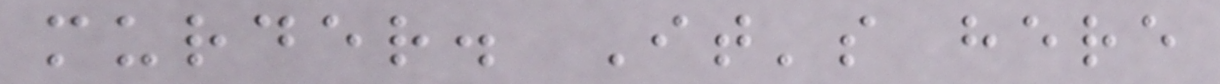murder. It's here
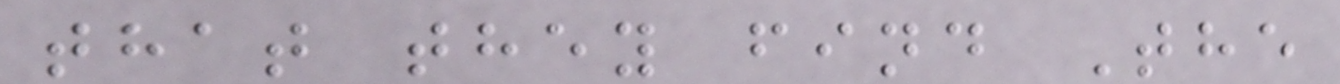that they find The
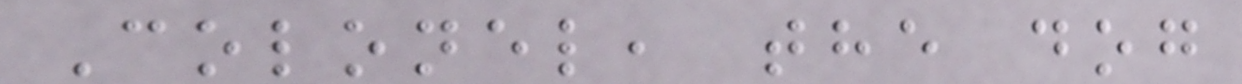Colonel, the dog
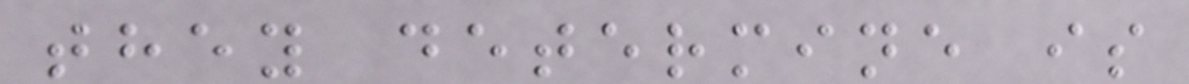they determine is
